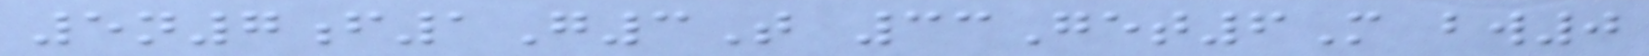5n7f1G3T 33Get6M bw0
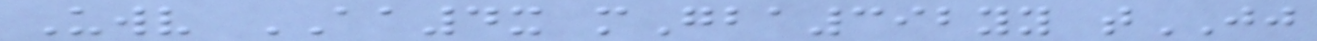Uwv AA4x mGba392yy tJJ
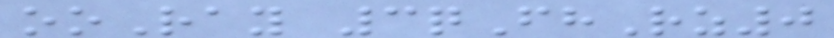ooRay 3qFhRz0
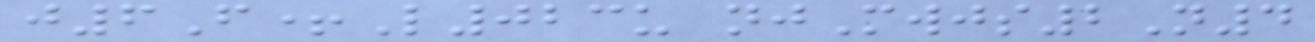j6F+L023u njMwjs2N4
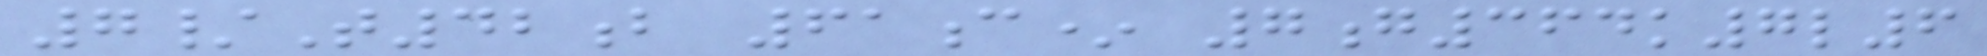7/T42b 61c* 7g364k7l6
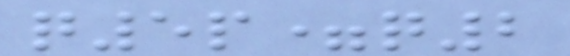q5p=q2
